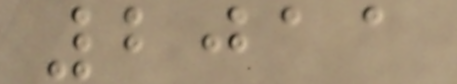2011
